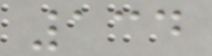134
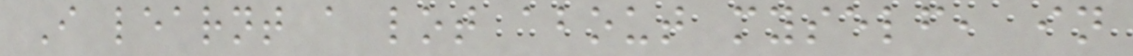I learnt a lot about myself, in
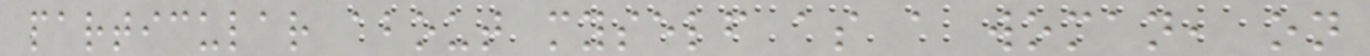particular about myself as a woman, on
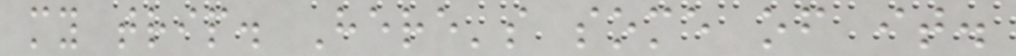my trip. Here's some of it.
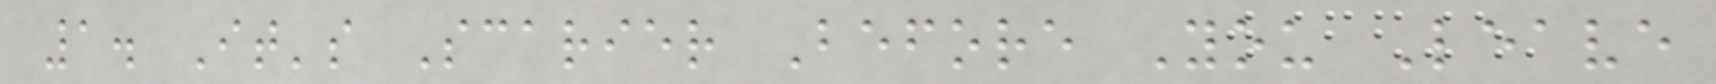1. It's Scarier Before You Leave
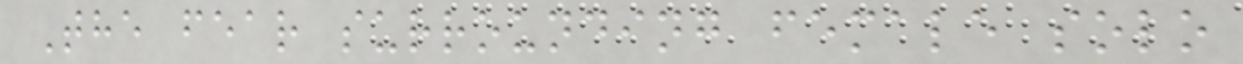The fear surrounding female solo
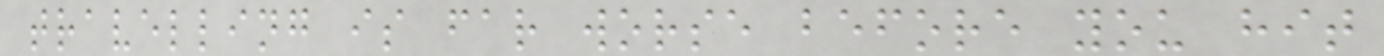travelling is far worse before you hit
